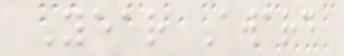Year Award
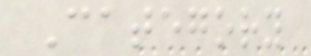Category
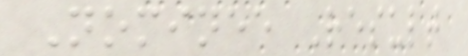Nominee Result
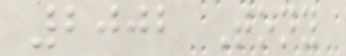2002 Tony
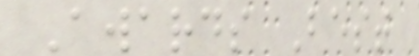Awards Best
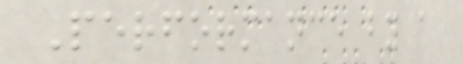Performance by a
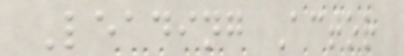Leading Actor
